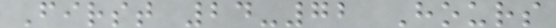First 24-72 Hours
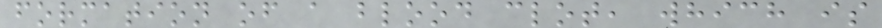formation of a blood clot, which is
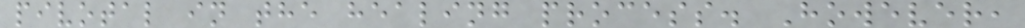pivotal in the healing process. However,
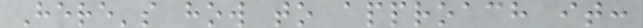Here's how to approach it:
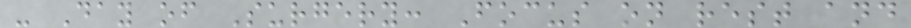- Day of Surgery: Focus on rest and
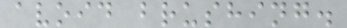avoid brushing.
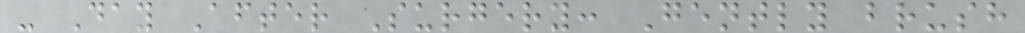- Day After Surgery: Gently brush
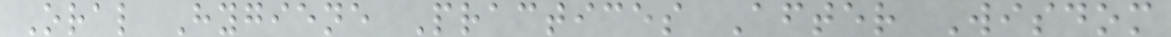Oral Hygiene Practices After Wisdom
